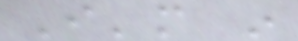I'm in
